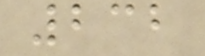232
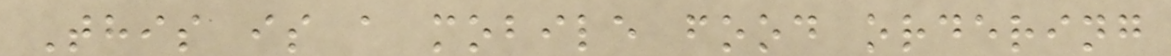This is a mobile food ordering
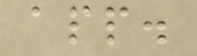app.
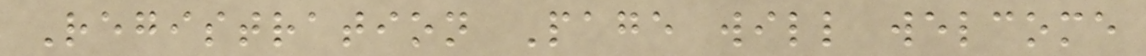Registration Page will welcome
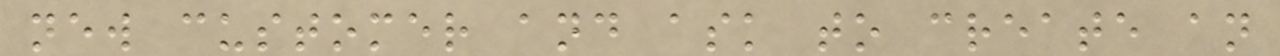new customer and ask to create an
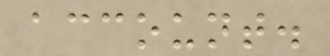account.
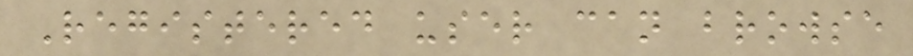Registered user can browse
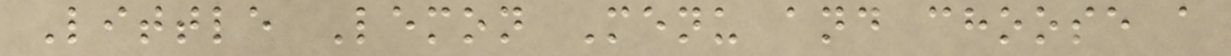Little Lemon Menu and choose a
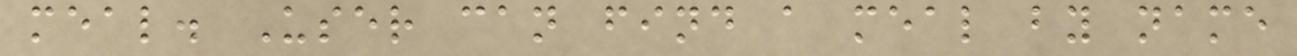meal. User can find a meal by name
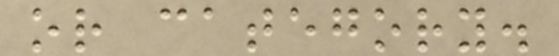or category.
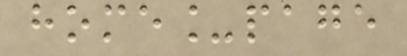home_page
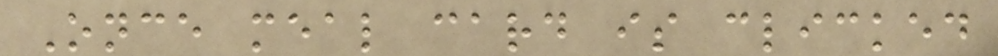Once meal card is clicked
